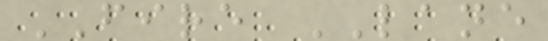FIRE LANE
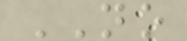NO
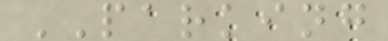PARKING
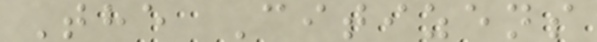The Citizens
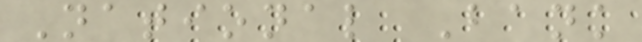National Bank
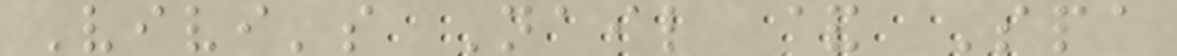Vivi's Nail & Spa
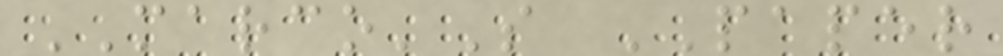MARCO'S PAPER
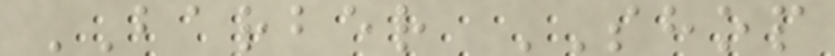BARBER SHOP
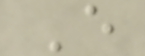E
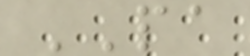PA
